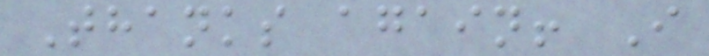Thanks again! I
